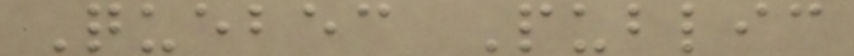Quebec Public
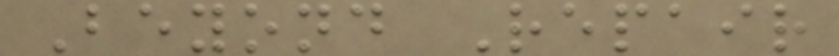Beyond Repair
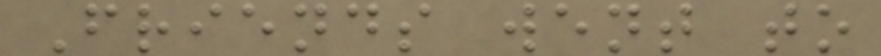Friends went to
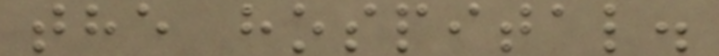the hospital.
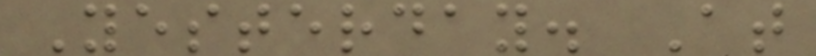Yesterday. At
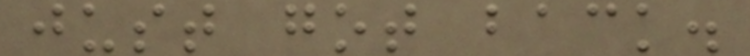just got back.
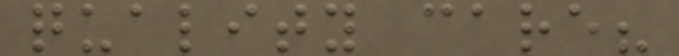quality care?
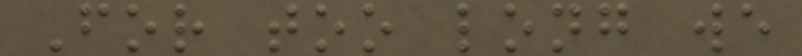For too long we
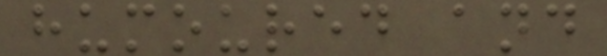humoured and
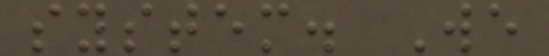system. We
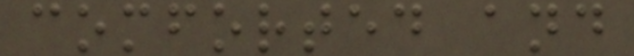comforted and
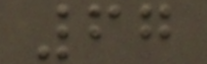67
